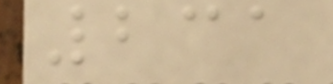231
